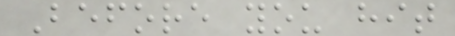Before you hit
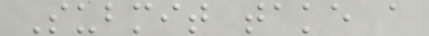Submit take a
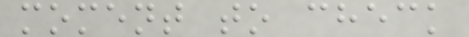moment to check
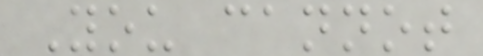You cannot
